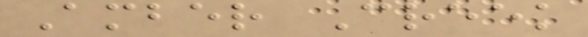Amber Creek
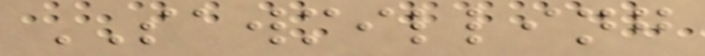SAWMILLING
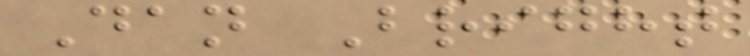Dan Bright
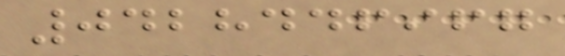0428446967
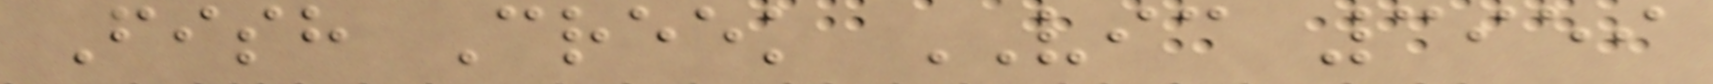Fish Creek VIC 3959
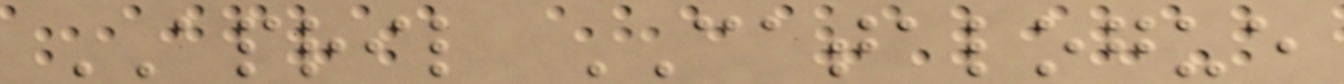APRIL CATALOGUE
